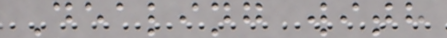Dealing with
